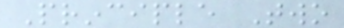Principle Two
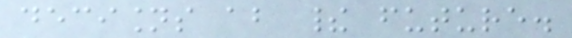decisions about their future.
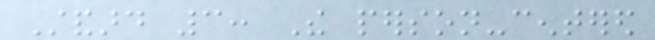Standard 3: The person-centered
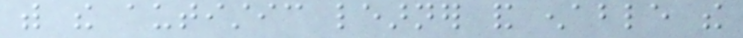with the autistic learner and enable the
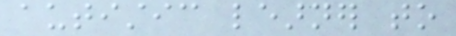autistic learner to
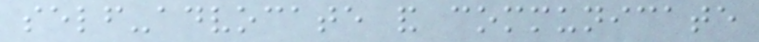self-advocate and communicate
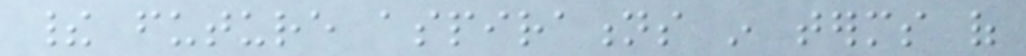their future aspirations in terms of
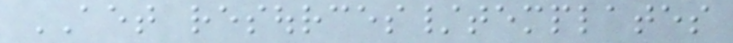AET resources/templates
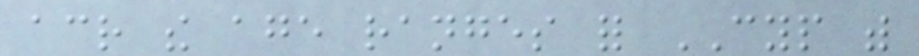across the age ranges for CYP with
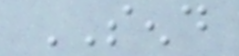SEND
